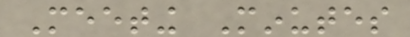Meeting Minutes
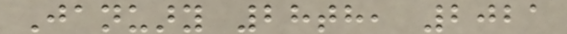January 28th, 2021
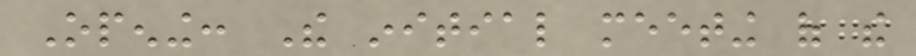Opening: The initial meeting of the
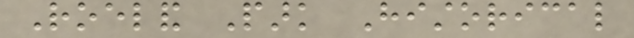Roeland Park Historical
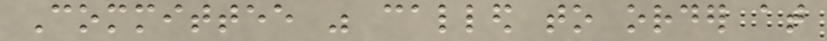Committee was called to order at
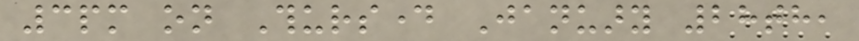3pm on Thursday January 28th,
